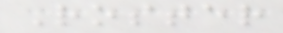Roster
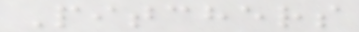Pitchers
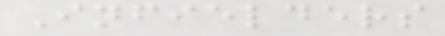Infielders
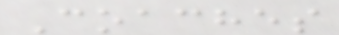Coaches
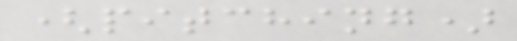(pitching)
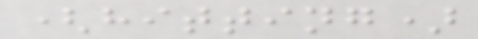(hitting)
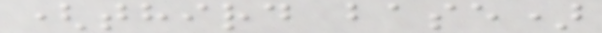(third base)
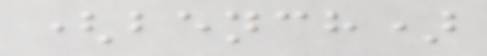(bench)
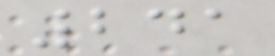241
